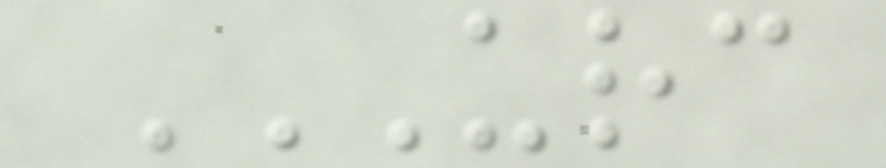URC
